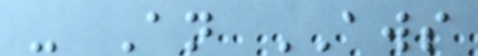- An AWS
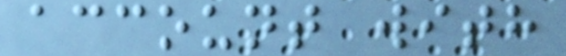account with
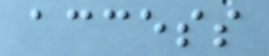access
